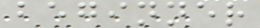beginner
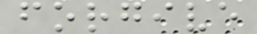forgive
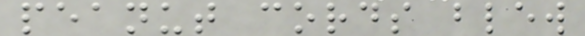peanut cords blew
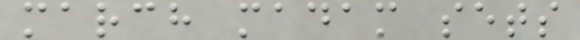march madam sets
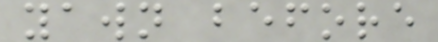yawn before
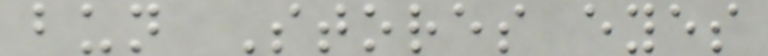bun Stores eyes
